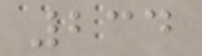234
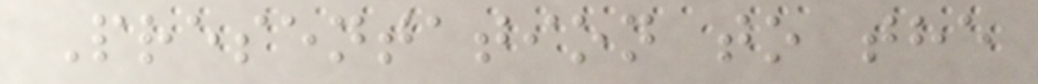Presentation to the
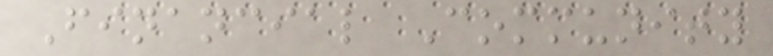Financial Community
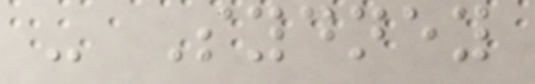- Sydney
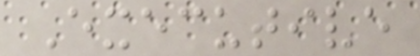Executive
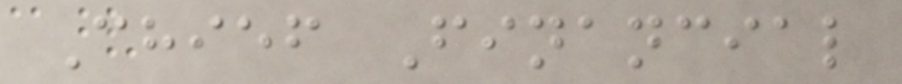Chief Financial
